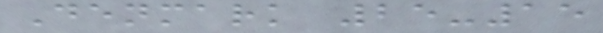Denmark 25-15
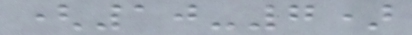(10-7)
